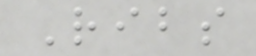Ribs
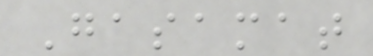Gasamat
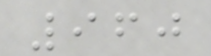960
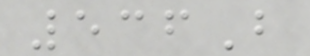536B
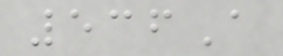536A
